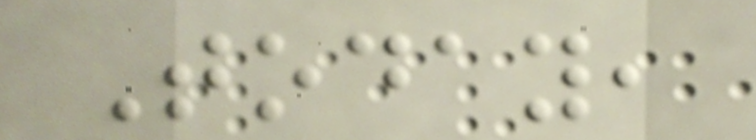Today,
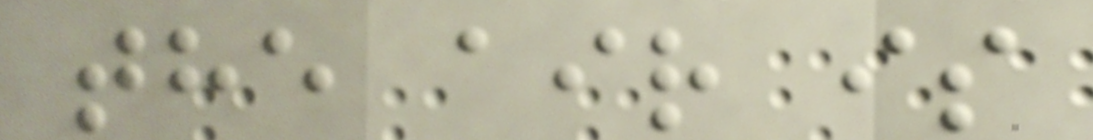the air is
